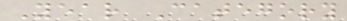Year Category
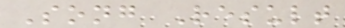Song Result
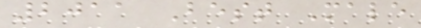2011 Best Male
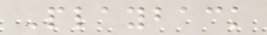Playback
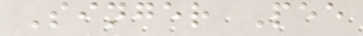Singer Pee
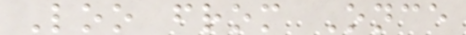Loo from Once
